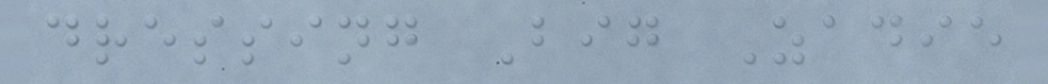dressing Big Zadie
